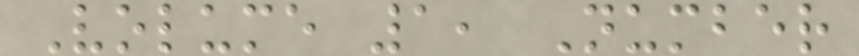Volume 1, Number
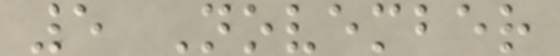5 November
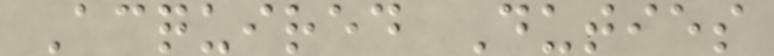Acquired Duties
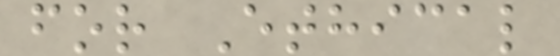for Ethical
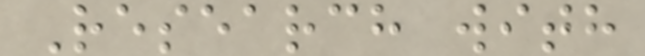Research with
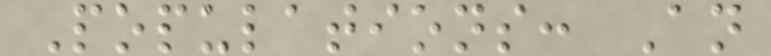Populations: An
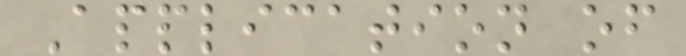Application of
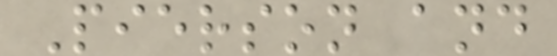Pierson and
